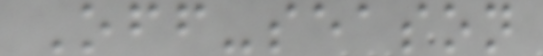Off-season
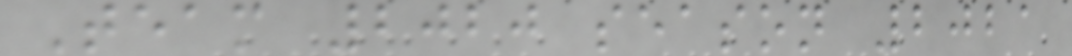Team 2020 season 2021
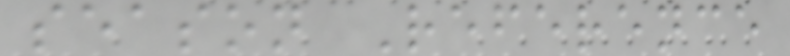season Reference
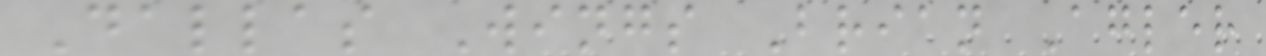Dallas Wings Brian Agler
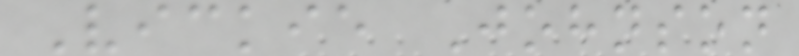Vickie Johnson
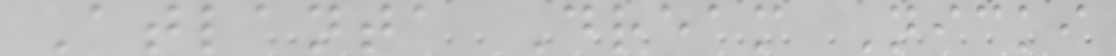Atlanta Dream Nicki
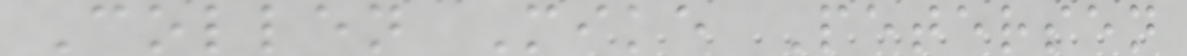Collen Mike Petersen
